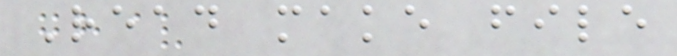Read make file
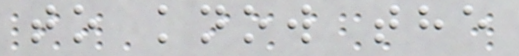to know the
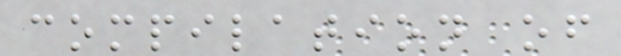compilation of
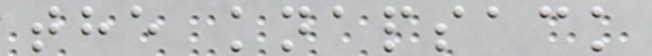the knapsack
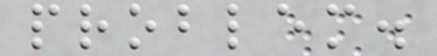problem.
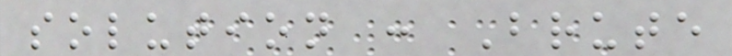solution : Brute
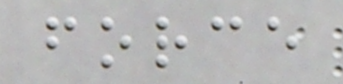force
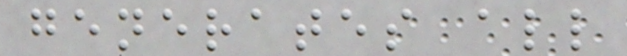generates all
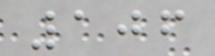106
